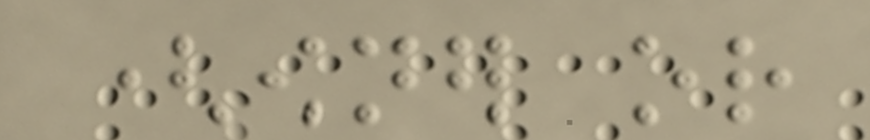(owner or
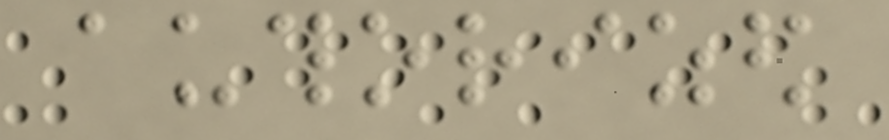authorized
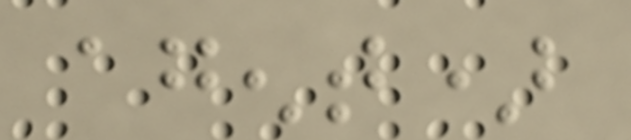agent)
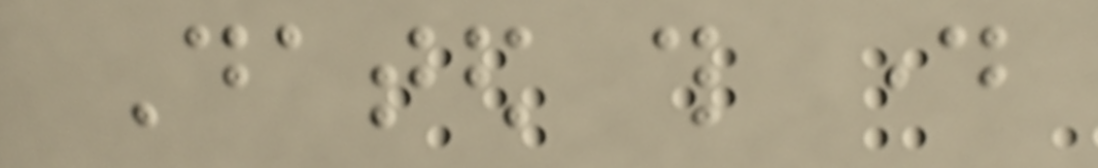Dated this day
